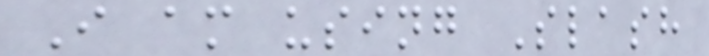I am using Slash
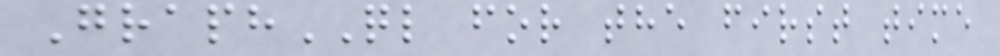GraphQL for the first time
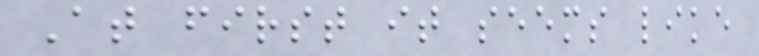At first it seems like
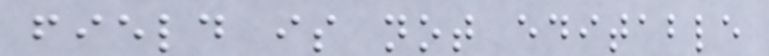field is not editable
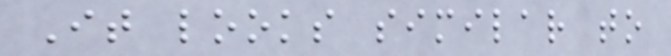It looks similar to
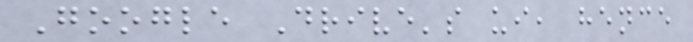Google Drive's ui, hence
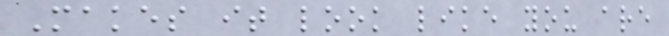Makes it look like you are
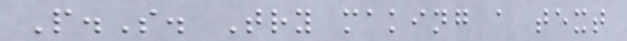P.S. Try making a text
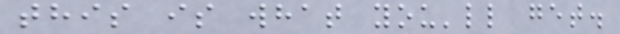this is what you'll get.
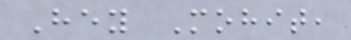Hey Mohit,
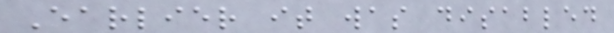Earlier it was disabled
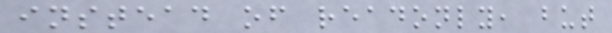instead of readonly, but
